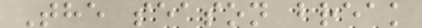The season break
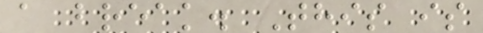a break. This is
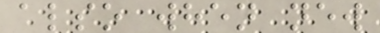also when new
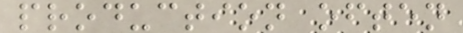production often
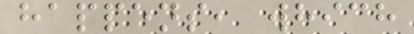happens, which
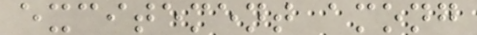excitement among
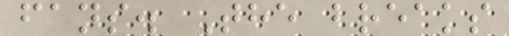fans. The breaks
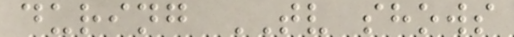during TV shows
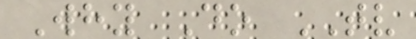Why Do TV
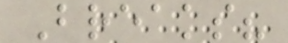Breaks?
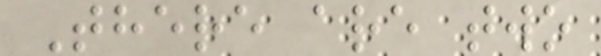There are two
